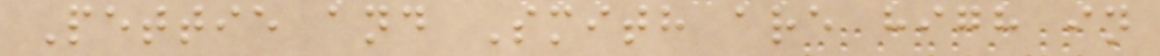Pettie and Smith are high in
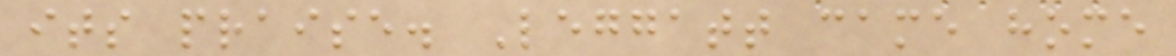its praise. Leggatt came home
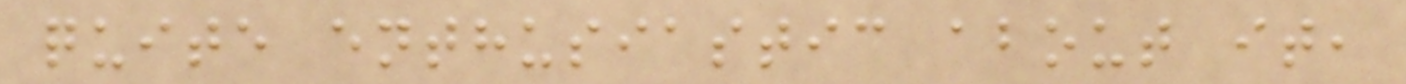quite enthusiastic about it,
